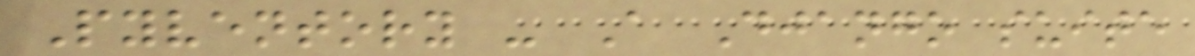Pyventory - A Django suite
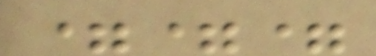===
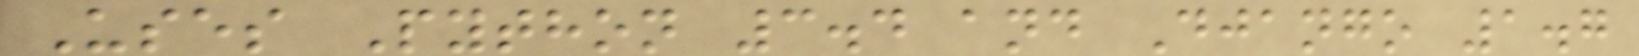Uses Python 3.4 and Django 1.7
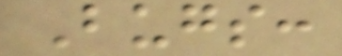Bugs:
